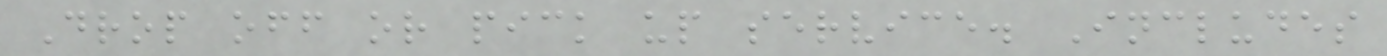Drop off or pick up service. Includes
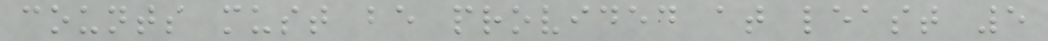counts must be provided at least 5
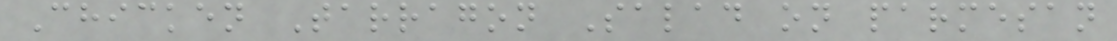Chicken Tarragon Salad on parmesan
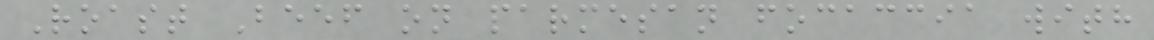Roast Beef on parmesan focaccia with
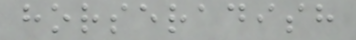horseradish
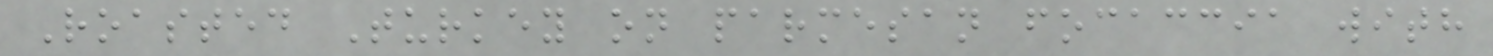Roasted Turkey on parmesan focaccia with
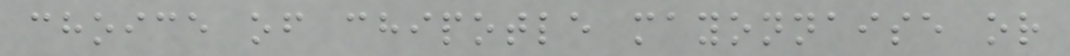choice of chipotle mayonnaise or
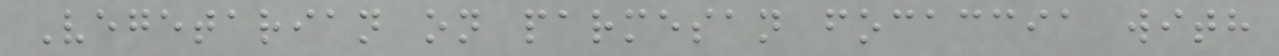Vegetarian on parmesan focaccia with
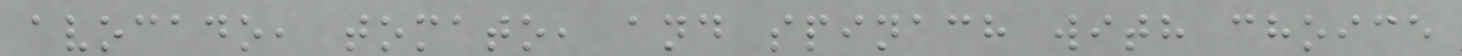avocado, tomato, and spinach with choice
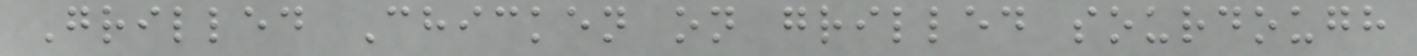Grilled Chicken on grilled sourdough
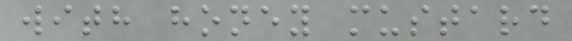with honey mustard
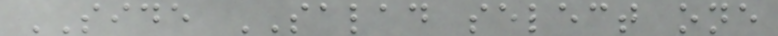SIDE SALAD select one
